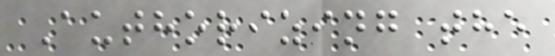Authorizing the
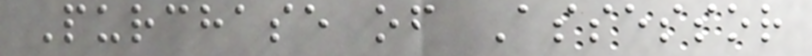Purchase of Assessor
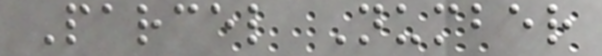Parcel Number
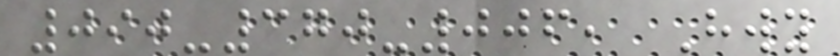090-370-006, Hwy
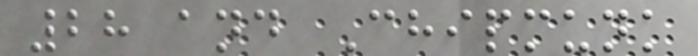28 and Chipmunk
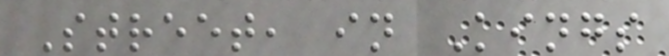Street, in Kings
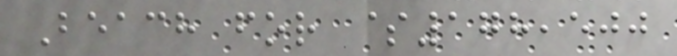Beach for $178,500
